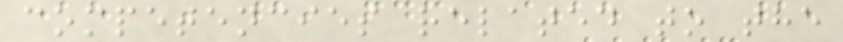competencies related to the
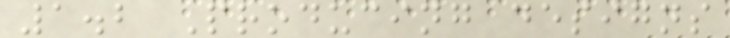1.2 Producing designs
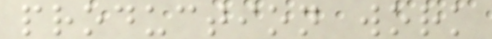production work
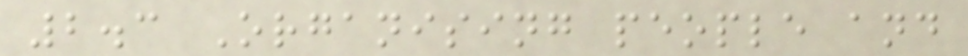2.3 Organising people and
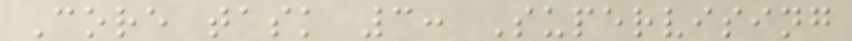Core task 3: Supervising
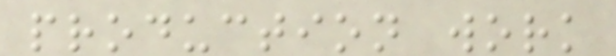production work
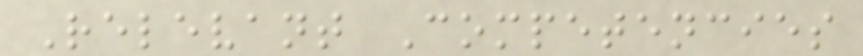Relevant Competencies
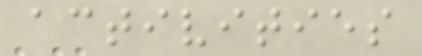activities
